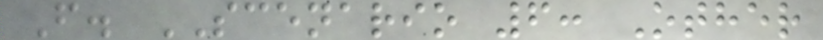F. SCENARIO 6: Other
